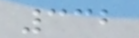332
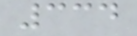334
